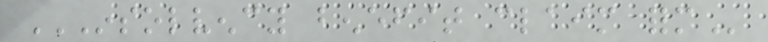INSOLVENCY BENEFIT CLAIM FORM
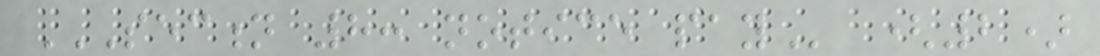SECTION 8: NOTICE PAY (2)
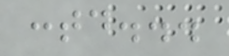contd...
